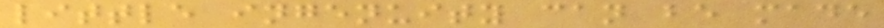little ingenuity can be made
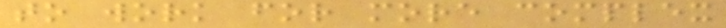to work for more complex
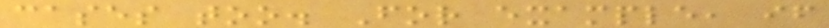cases too. For example, if
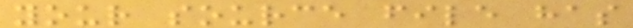your source file has
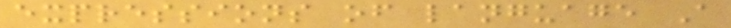expressions of language A
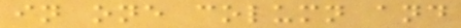in one column and
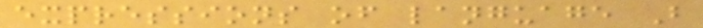expressions of language B
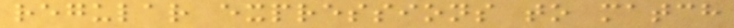regular expressions to match
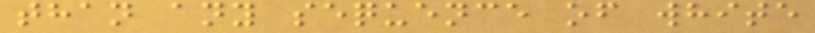than any sequence of white
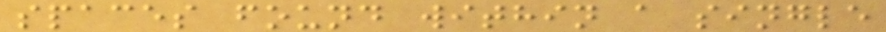spaces found within a single
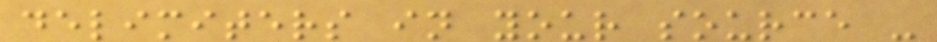delimiters in your source -
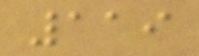119
